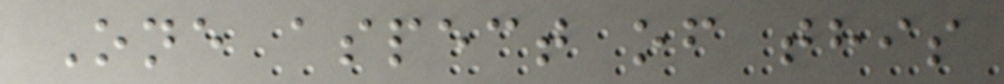One aspect of this
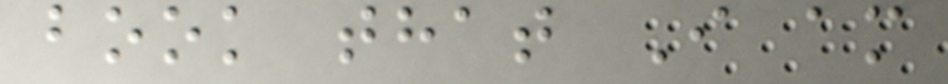book that I am
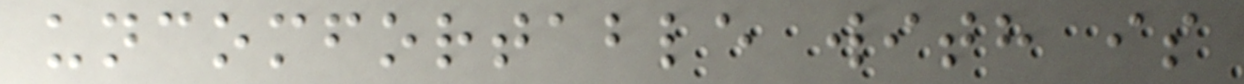uncomfortable with is
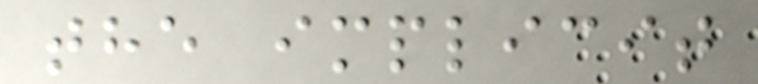the implicit
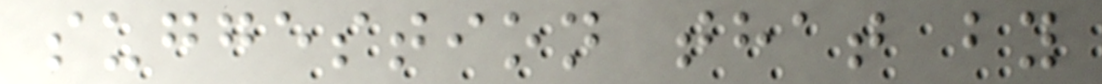suggestion that by
